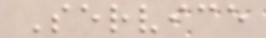Service
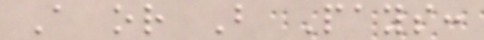A or B Pays:
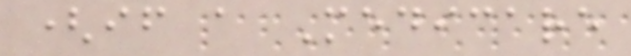(if a Medicare
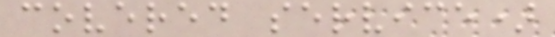covered service)
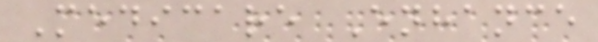Medicare Enhance
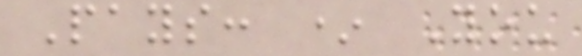Pays: * You
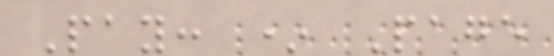Pay: * Page
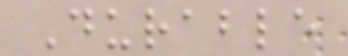Durable
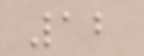12
